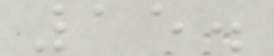15.
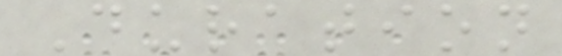Duration
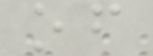of
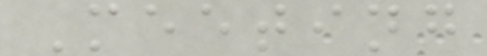Meeting
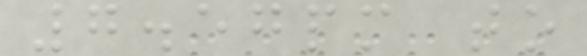7.57pm to
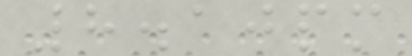8.10pm
